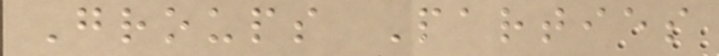Groups Parties
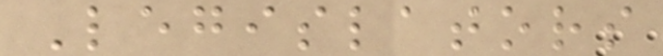Legislators
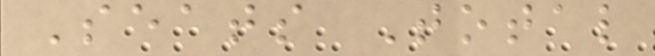Seats Total
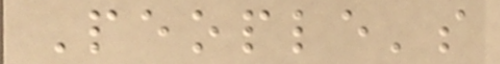People's
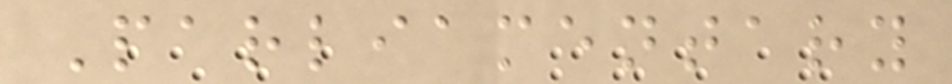Parliamentary
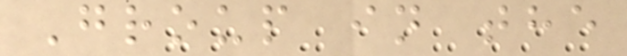Group in the
